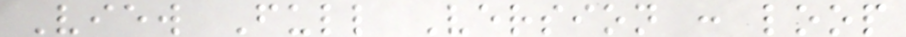View Full Version : loop
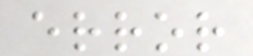error
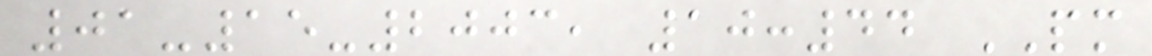01-15-2003, 10:44 PM
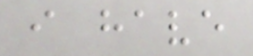i have
